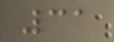31
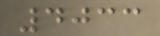4033
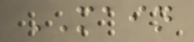MAIN
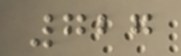727
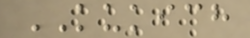KUKICH
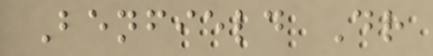Benfield Dr
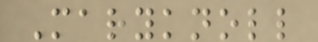Maryknoll
